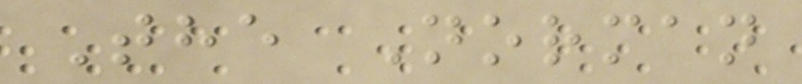The Norman
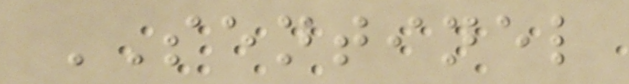SENTINEL
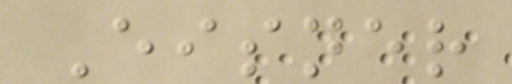Eisner
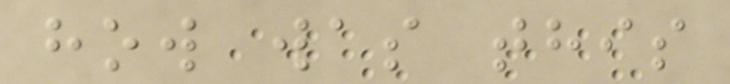how was this
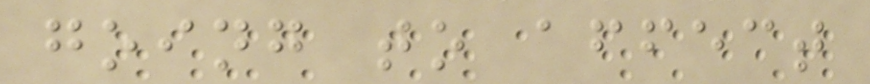going to affect
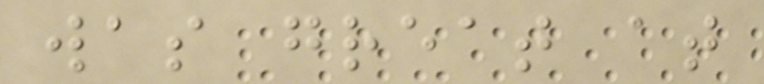was great at
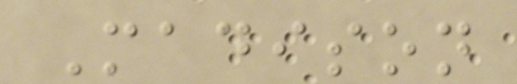Madison
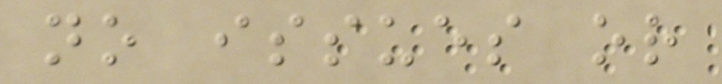no issues or
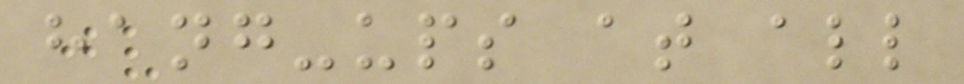hang-ups at all
